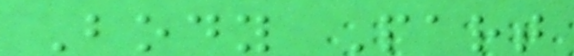Body Part
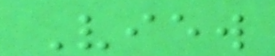View
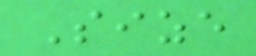Size
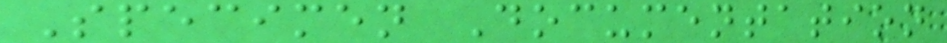Specimen Documentation
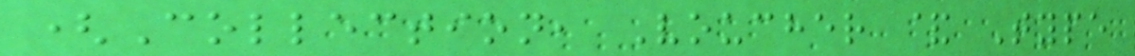(Collection, Voucher & Type
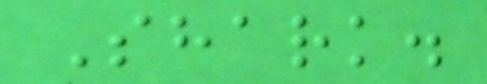Shark.
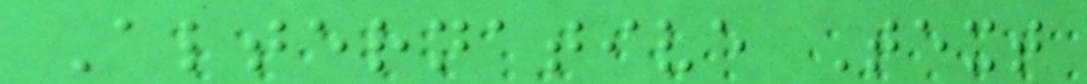Alternative Text
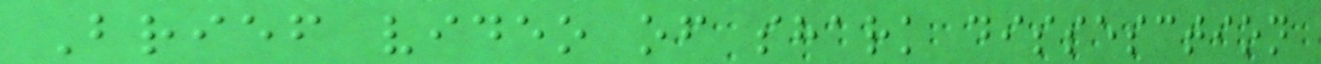Brief video of shark dissesction
